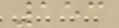153
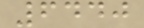6440
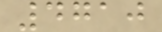4710
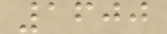1600
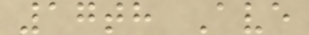17th Ave
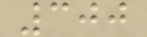300
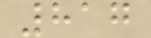817
